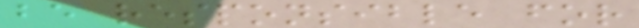be responsible for
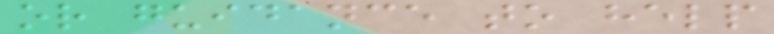or guidance to help
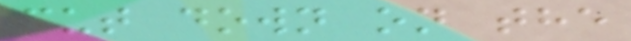cut down on the
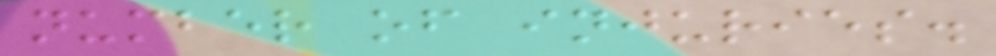number of injuries.
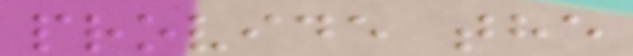provide the
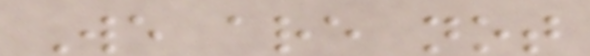We are not
